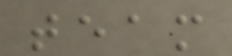team
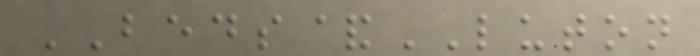BEDS&LUTON
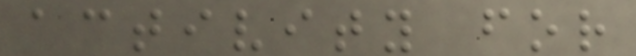activity for
